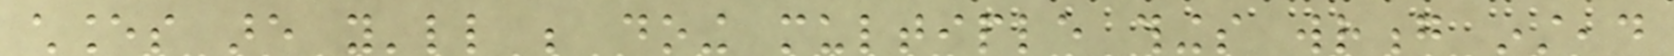chances are you'll be doing multiple things wrong instead
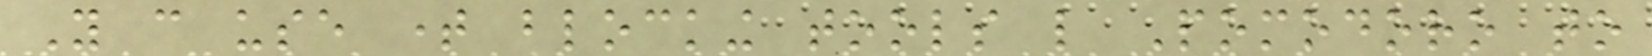You can use time blocking tools like Pomodoro to
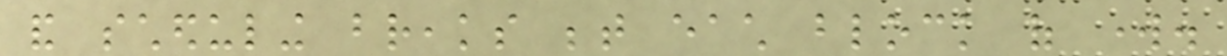and scheduling breaks between each block of work.
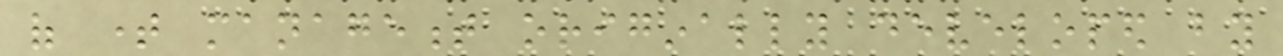of time management originally developed by
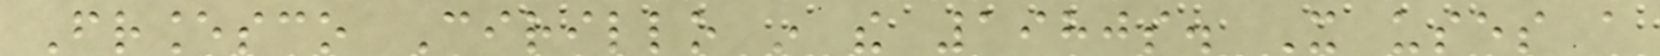Francesco Cirillo in the 1980s. It uses a
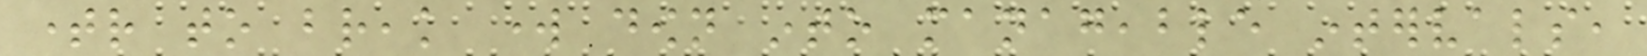timer to break work down into manageable intervals,
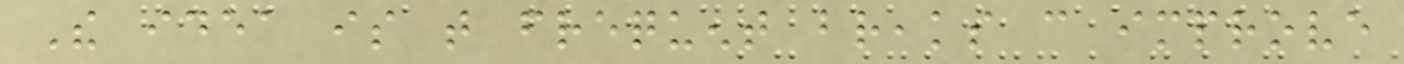The idea is that frequent breaks can improve
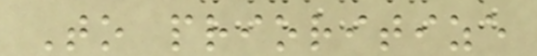To prioritize
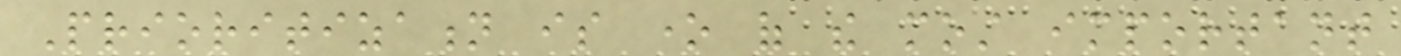Prioritization is one of the most important
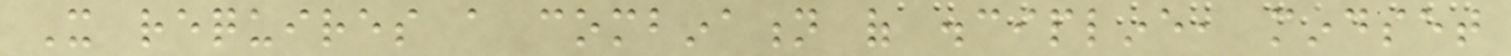It requires a combination of discipline, mindset
